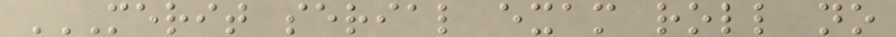MERIT SERIAL EXAM ROLL NO
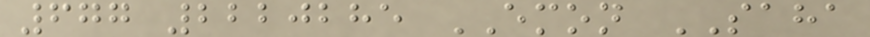677 2220285 EMON SAHA
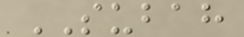SUBAH
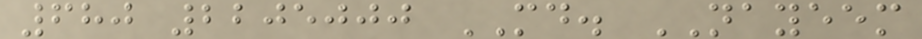680 2205000 MD. NAYEEM
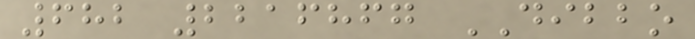682 2216867 DIBBO
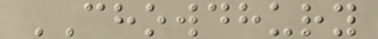CHOWDHURY
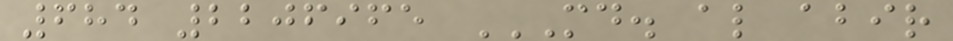684 2206965 MD. AL ABIR
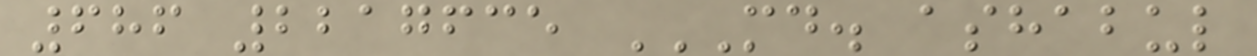686 2217635 MD. ASHABUL
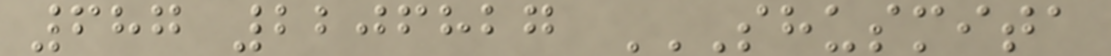687 2206827 SHUSMITA
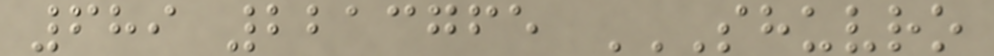689 2213765 SHUVRO
